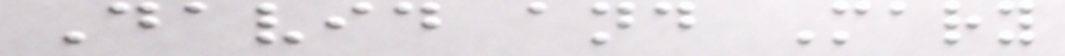David and Mary
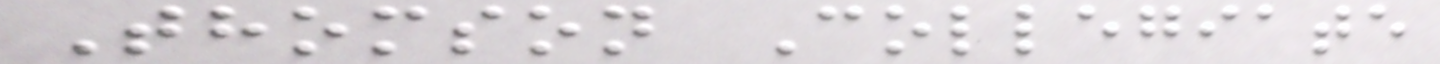Thomson Collegiate
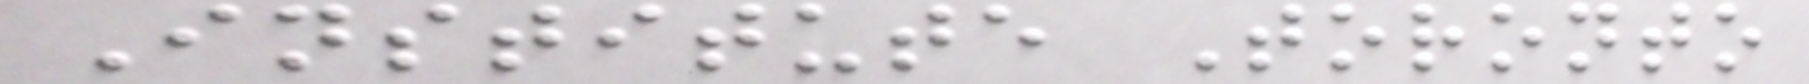Institute Toronto
